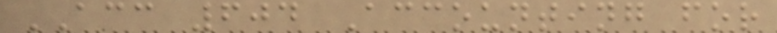ACC 604 Accounting for
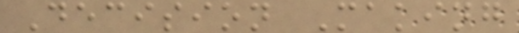Decision Making
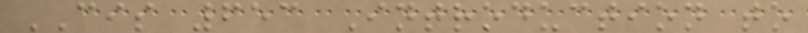CIS 653 Introduction to
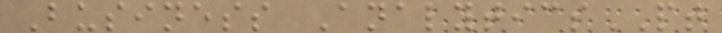Business AnalyticsPT
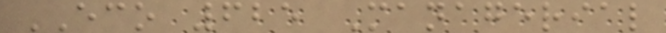ECO 625 Managerial
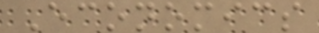Economics
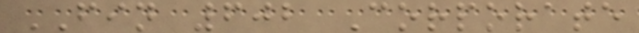FIN 602 Corporate
